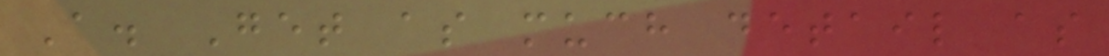A. Get as much detail as
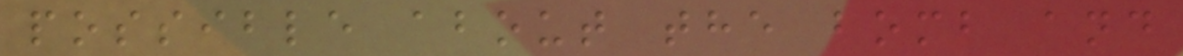possible about the bomb and
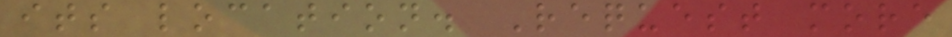its location. Request more
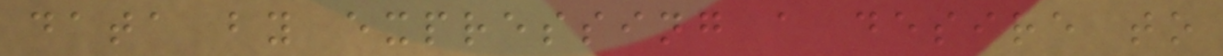data by expressing a desire to
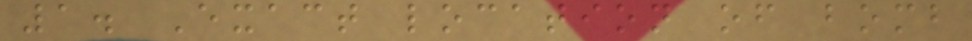1. Exact location of bomb
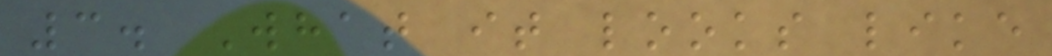3. What it looks like
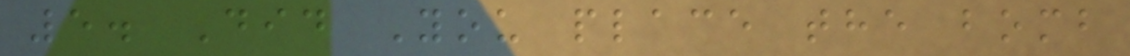5. Did You place the bomb
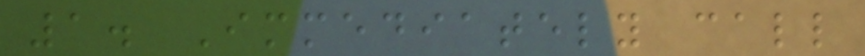1. Immediately call
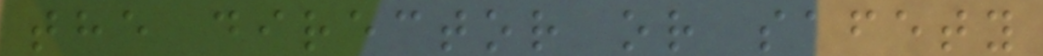the director or safety
